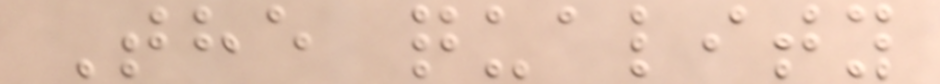The quality
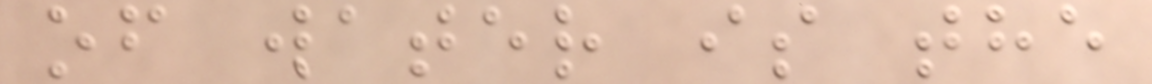of water is the
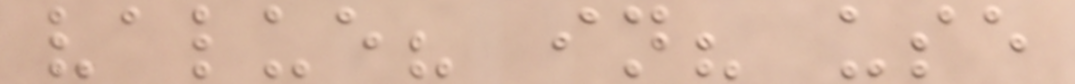value? in? use
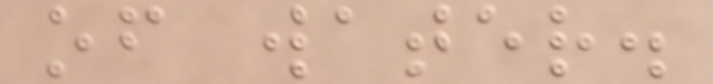of water.
